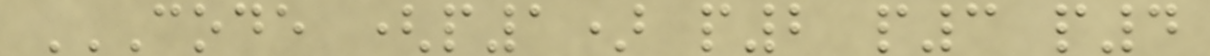CODE (P1) P2 P3 P4
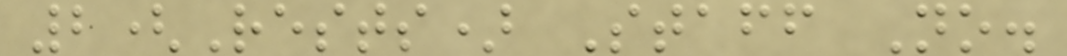2(Rests) Staff No.
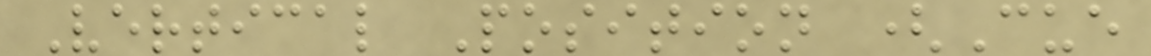Vertical Position (Cue
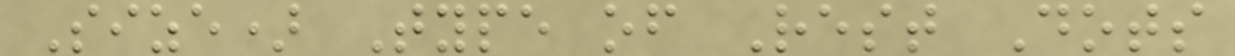Size) Type of Rest Dots
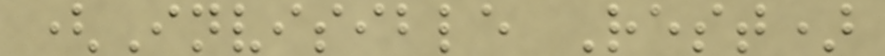(Invisible Rest)
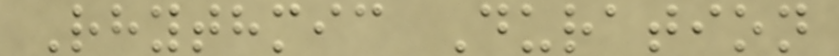Rhythmic Duration
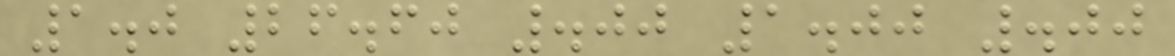1.0 26.60 .00 1.00 .00
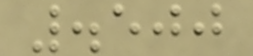.500
